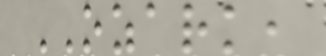OZARK,
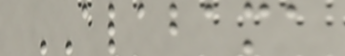ALABAMA
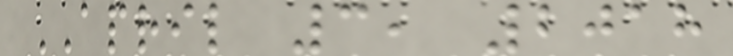APRIL 3, 2018
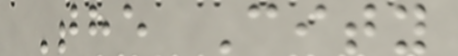The City
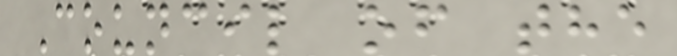Council of the
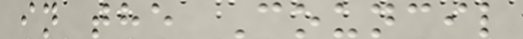in the Council
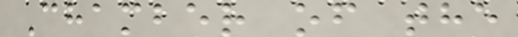Chamber of the
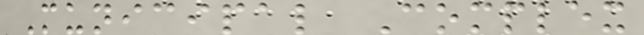Municipal Complex
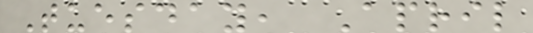Tuesday, April
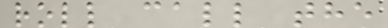roll call the
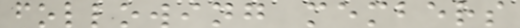following members
